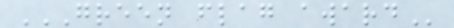GREEN FLAG AWARD
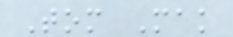Tom Mak
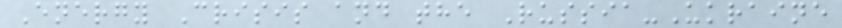Energy Crisis and the Russia-Ukraine
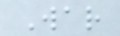War
